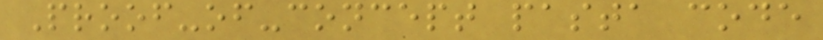Proof-of-concept pasta code
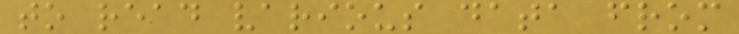to read various data from
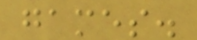games.
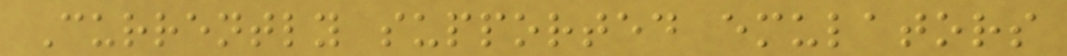Currently supported emulators
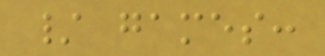/ games:
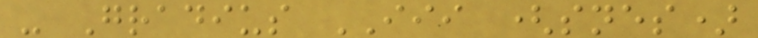- Gradius III (snes)
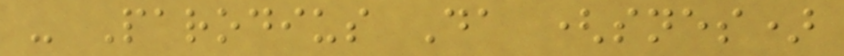- Parodius Da (snes)
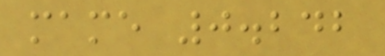mame 0.242
